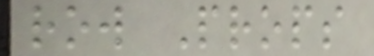row Props
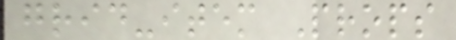grid-item Props
